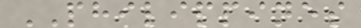PHILIPPINES
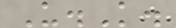U.K.
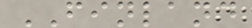FINLAND
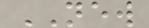NEW
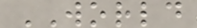WORLD
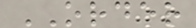ORDER
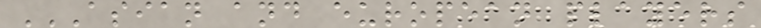ASIAN AND EUROPEAN PLAYERS
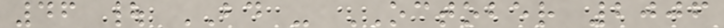46 | BD - OCTOBER 2006
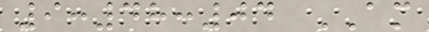9:48:04 AM
